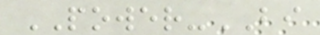POWER-BI
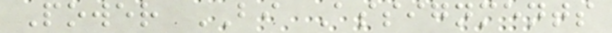Power BI Assignments
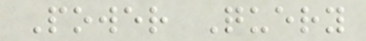Power Query
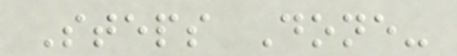Steps Done-
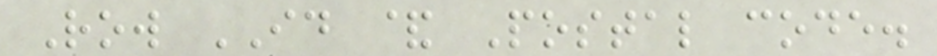Row ID & Postal code.
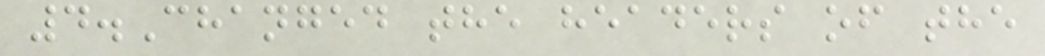4.Changed the headers of the
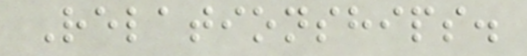Relationships.
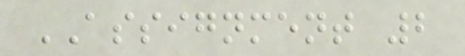ASSIGNMENT 2
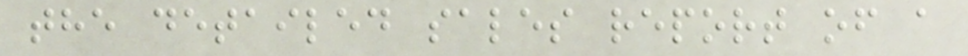the detailed sales report of a
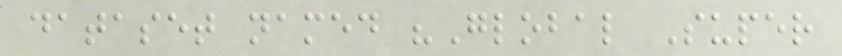dataset named "Global Super
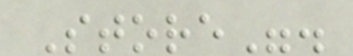Store".
